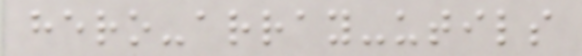hero-array-utils
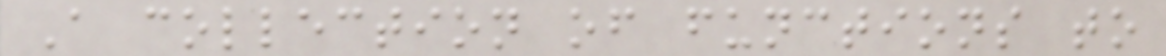A collection of functions to
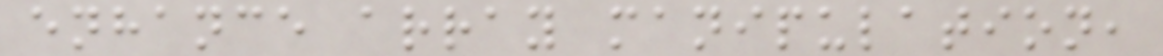enhance array manipulation,
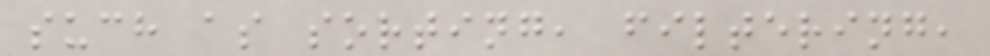such as sorting, filtering,
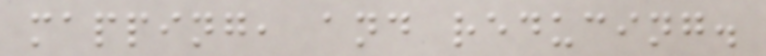mapping, and reducing.
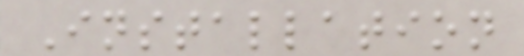Installation
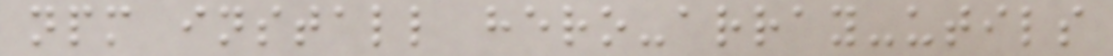npm install hero-array-utils
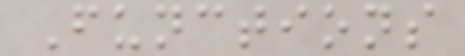Functions
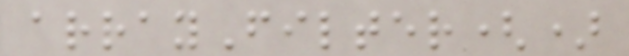arrayFilter()
